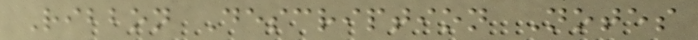Ribbon Description Notes
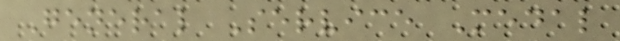General Service Medal
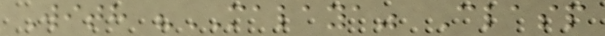With "MALAYA" Clasp
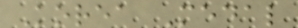Korea Medal
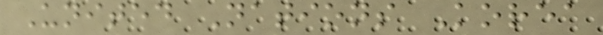United Nations Korea
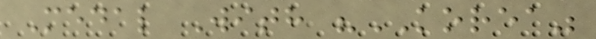Medal With "KOREA"
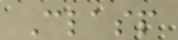Clasp
